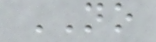NO
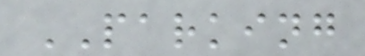PARKING
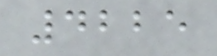4225
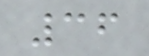36
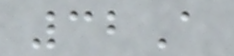32A
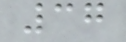37
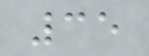35
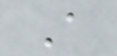A
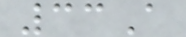33A
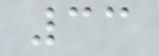33
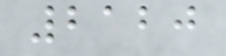2120
